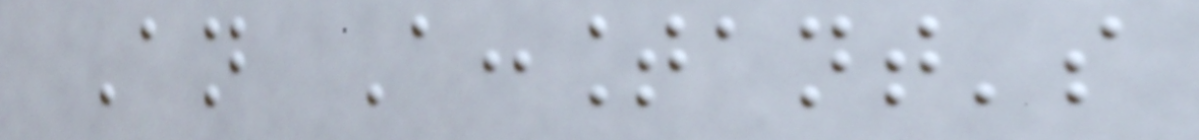An Accountant's
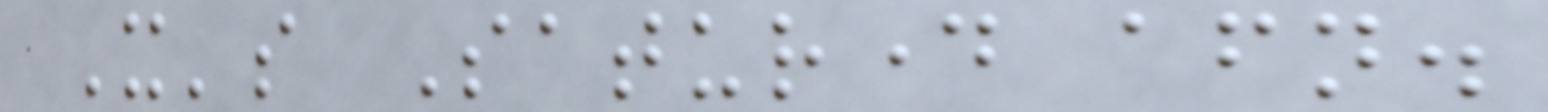It's Saturday afternoon.
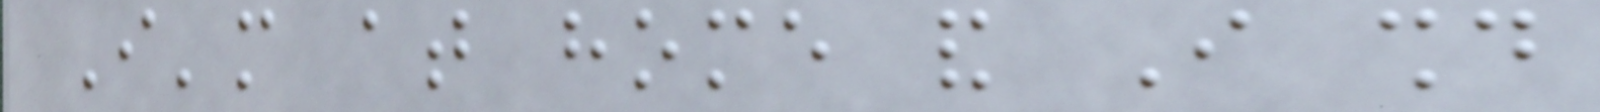I'm at home and I should
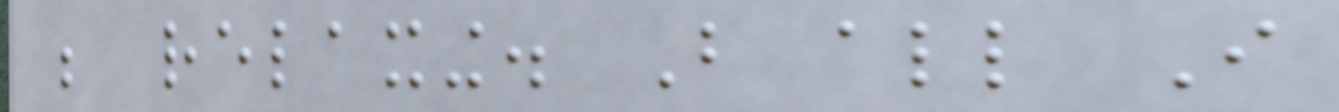be relaxing. But all I
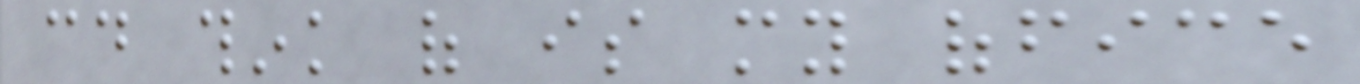could think of is my office
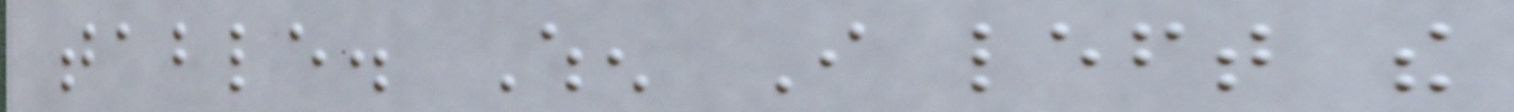table. When I left the
